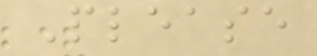Please
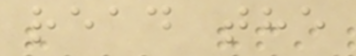read the
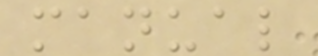manual
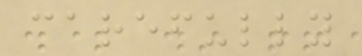carefully
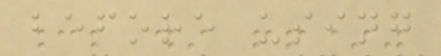before using
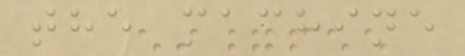the machine
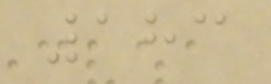183
